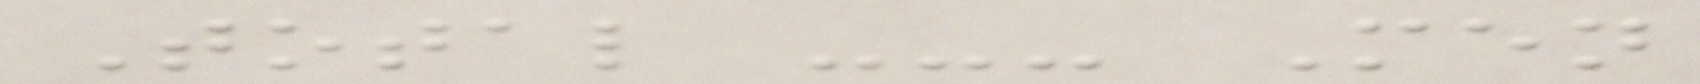Total --- Men
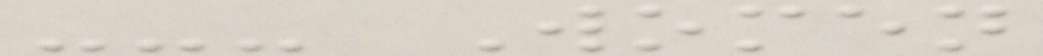--- Women
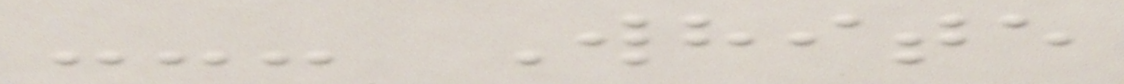--- White
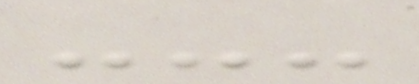---
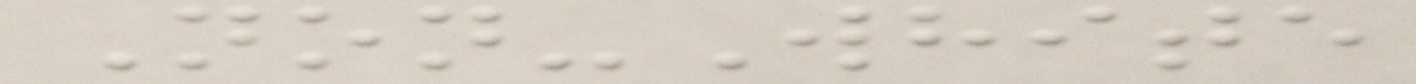Non-White
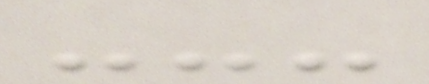---
